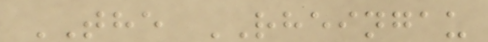THE RHEINGAU
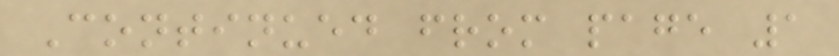Continued from page 1
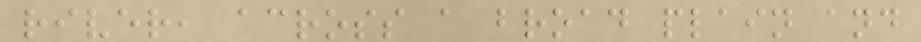river, across a broad plain and
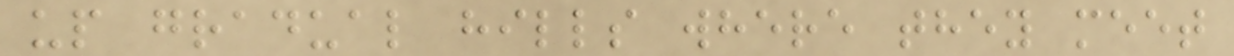up gradual hills where they meet
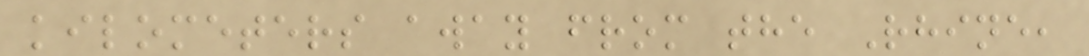kilometers away from the Rhine,
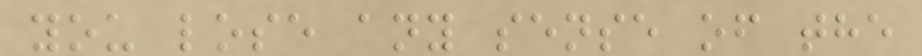you lose any sense of the
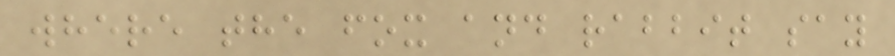where the fox and rabbit say
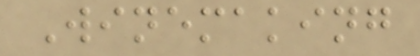Winemaking
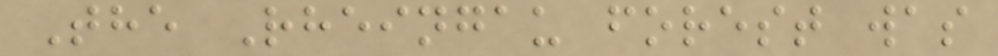The Rheingau forest was
